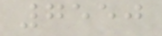7550
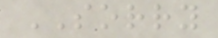SORRY
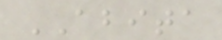ABITA
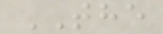THE
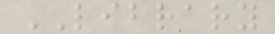LIBRARY
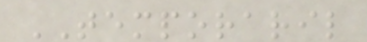TEMPORARIL
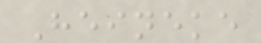Heineke
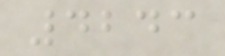4243
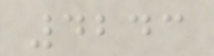4243
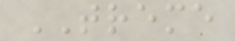TREME
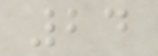24
